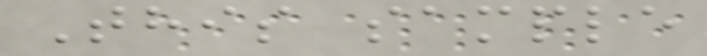This sample
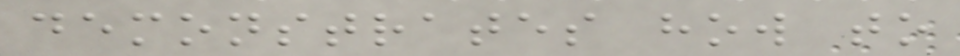demonstrates how to
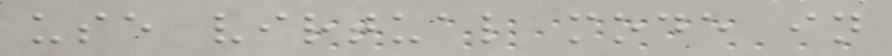use virtual mode in
